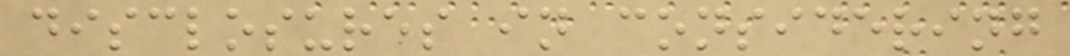disclosures in considering
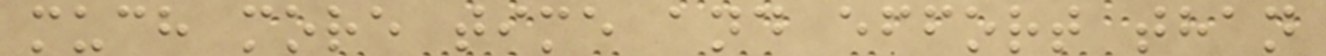much more time and effort than
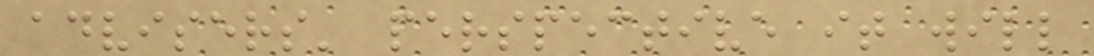advisers' perspective it will
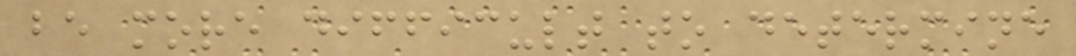be more difficult to determine
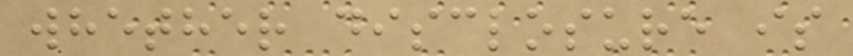whether disclosure is
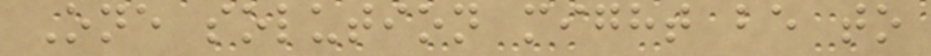One solution might be to
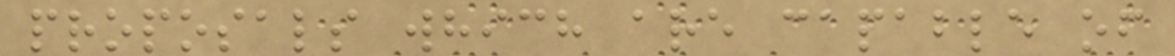proposals which are capable of
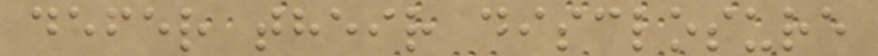defer their disclosure
